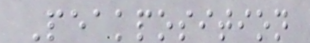Peakposition
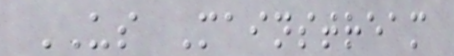US Mainstream
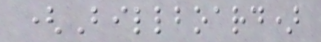(Billboard)
